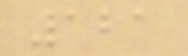121
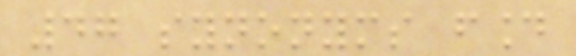47 synonyms found
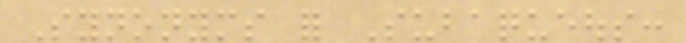Synonyms for Subaqueous:
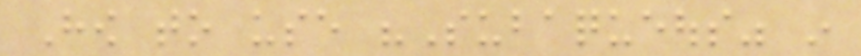How to use "Subaqueous" in
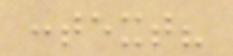context?
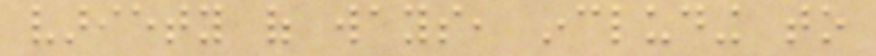variety of ways, including to
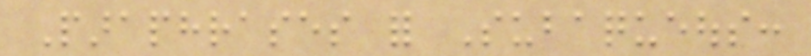Paraphrases for Subaqueous:
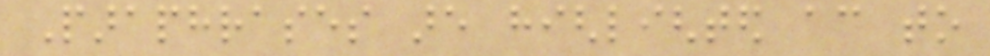Paraphrases are highlighted according to
